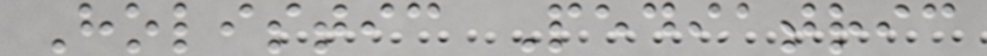Holistic Pediatric
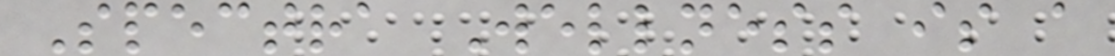Spectra Wellness is a
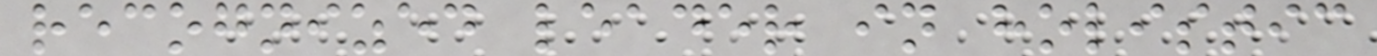recognized leader in holistic
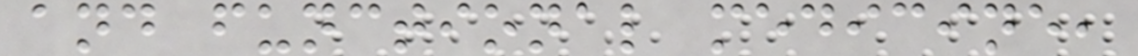and functional medicine,
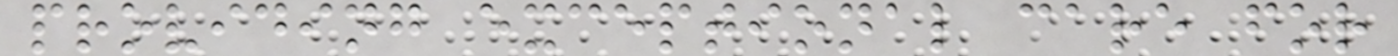providing exceptional care for
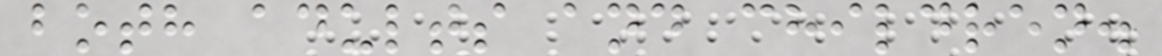both adults and children.
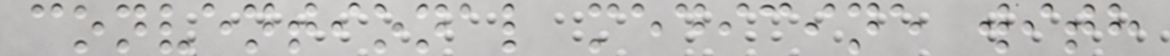conventional medicine with
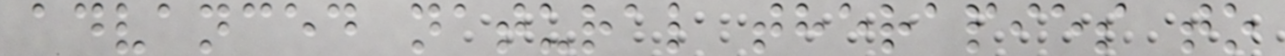advanced natural therapies to
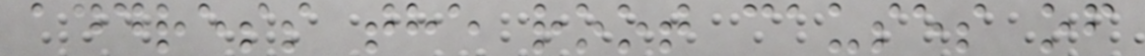address the root causes of
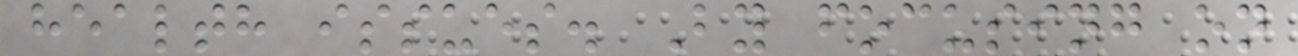health issues. By focusing on
